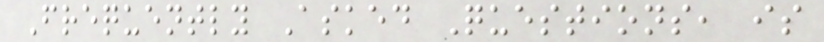Frequently Asked Questions, is
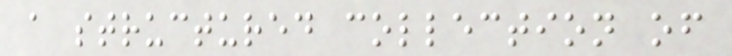a structured collection of
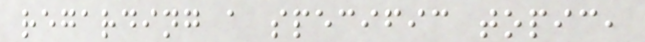regarding a specific topic,
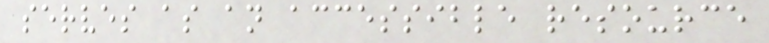serves as an accessible resource
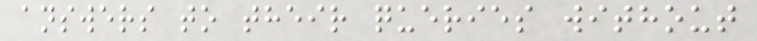answers to their queries without
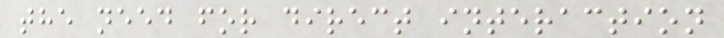the need for direct interaction
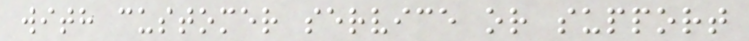with customer service or support
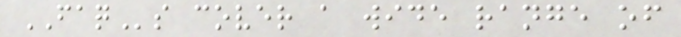FAQs cover a wide range of
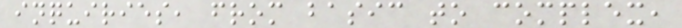inquiries, from basic to complex,
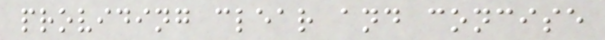providing clear and concise
